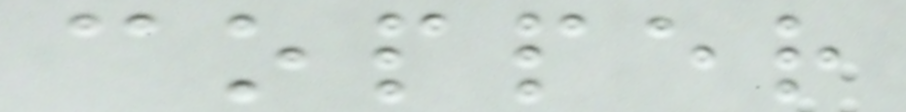copper
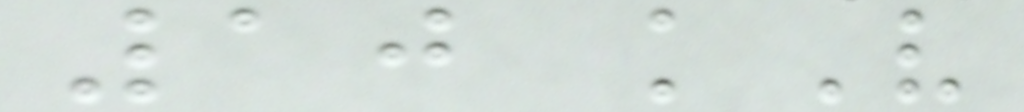10 kV
